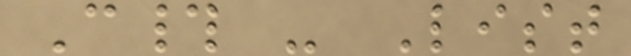C# - List
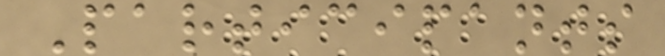Participants
